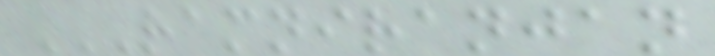RAMNIRANJAN
